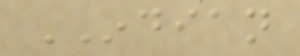INDIAN
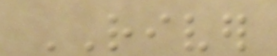RIVER
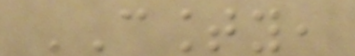COUNTY,
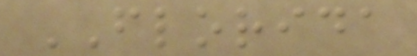FLORIDA
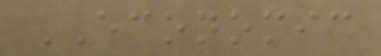ECONOMIC
